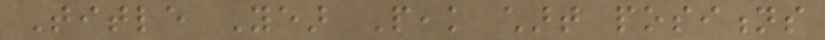Title Year Peak chart positions
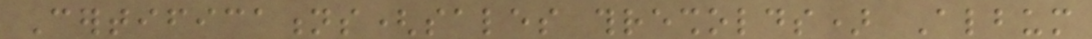Certifications(sales thresholds) Album
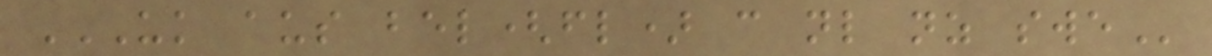UK AUS BEL(FL) CAN NL NZ SWE
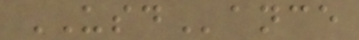USDance
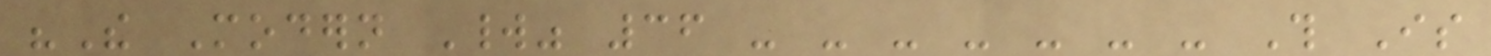"The Modern World" 36 - - - - - - - This Is
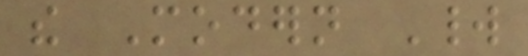the Modern World
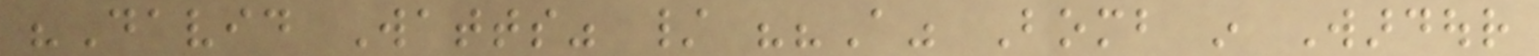"David Watts" / ""A" Bomb in Wardour
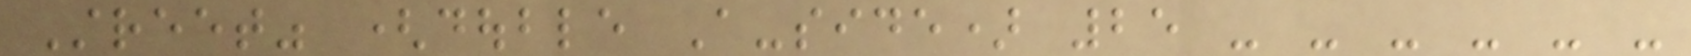Street" (double A-side) 25 - - - - - -
